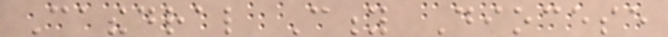Cathedral City Diocese
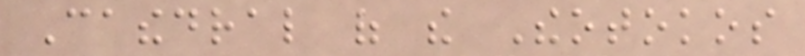Cathedral of the Theotokos
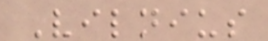Vilnius
